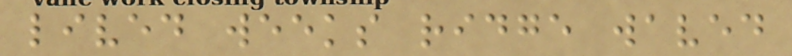lived weeks ridge waved
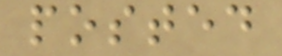posted
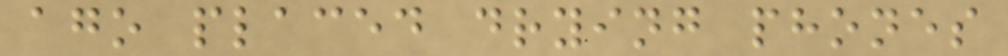ago placed drying phones
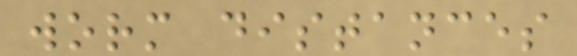worm distances
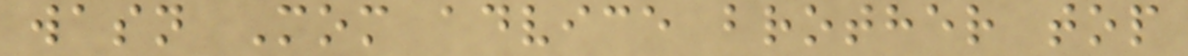wasn Mom advice brother top
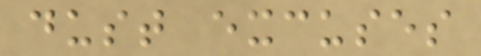dust excuses
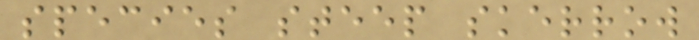species steep skerrow
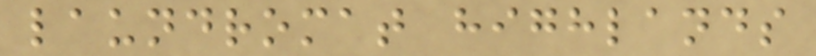laundromat highlands
